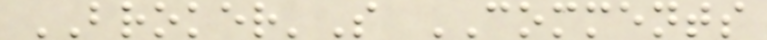BROKER'S COMMENTS
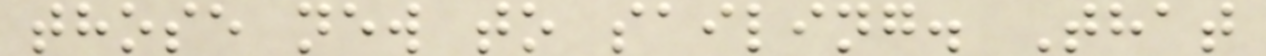those new to sailing. That
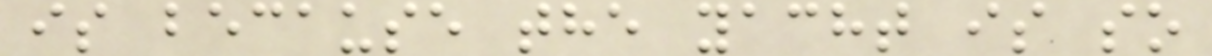is because the yacht is so
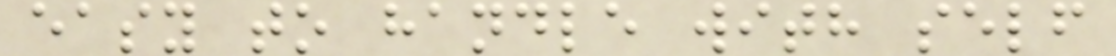easy to handle with self
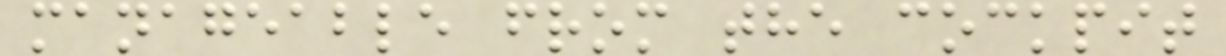manageable from the cockpit
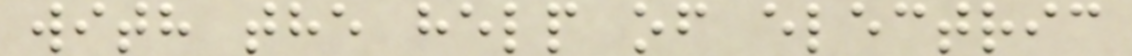with the help of electric
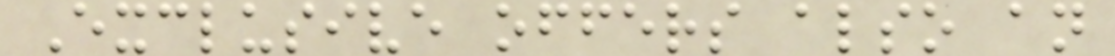Exclusive offers also an
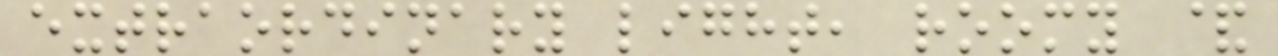extraordinary light, roomy &
